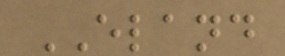ELAND
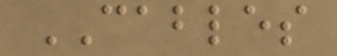CABLES
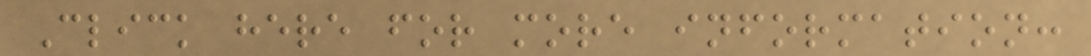Click here for more information:
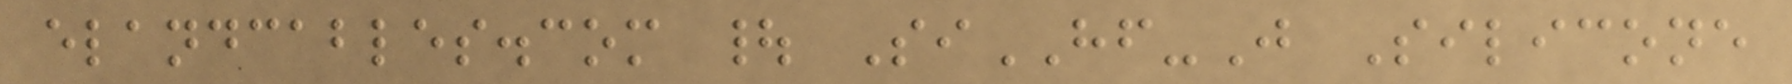elandcables.com | SiHF-J Silicone
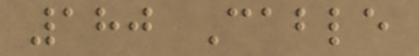180 Cable
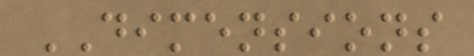DIMENSIONS
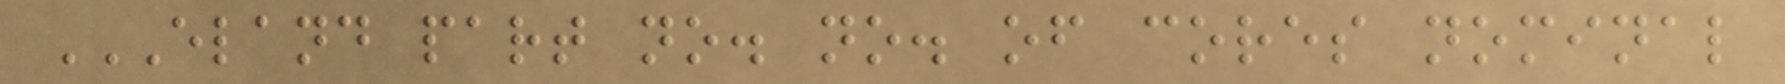ELAND PART NO. NO. OF CORES NOMINAL
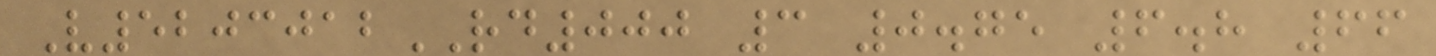V5203012RD000 3 0.75 6.8 66
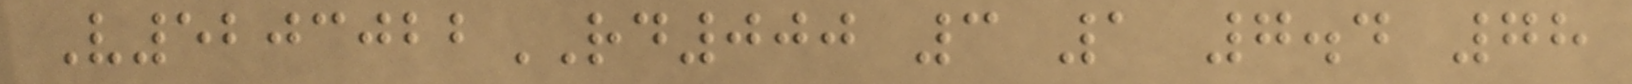V5203022RD000 3 1 7.4 78
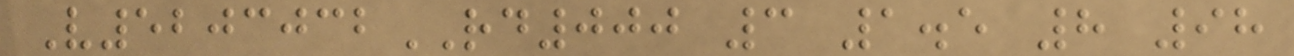V5203032RD000 3 1.5 8 98
